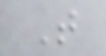That
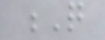Q
